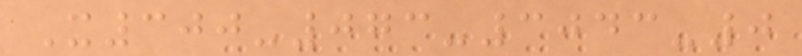X300-073-3043-0
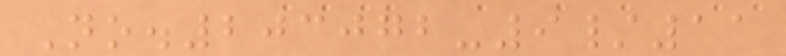No.203072-9/11
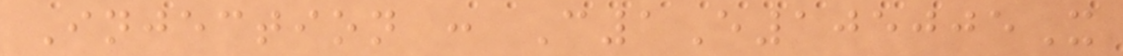Injection : C1E105005X
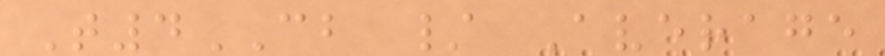T4CB / Average
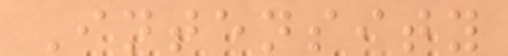Intensity
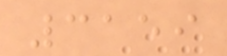3159
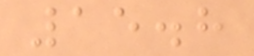15.8
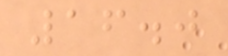16.0
